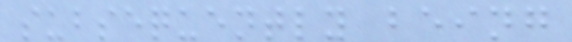subsequently being
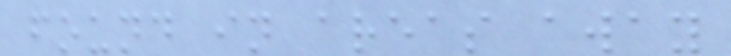found in areas away
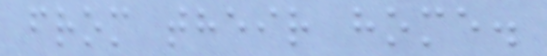from their home.
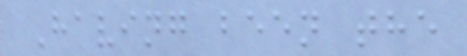Having been the
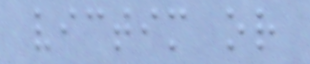victim or
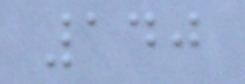140
